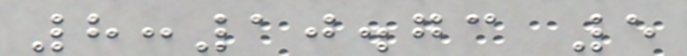8:10.73 5
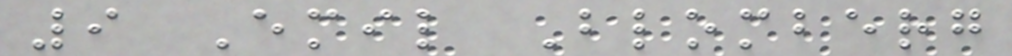9 Emil Blomberg
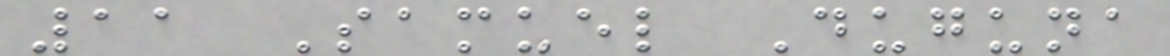11 Samuel Duguna
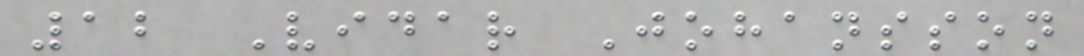12 Vidar Johansson
